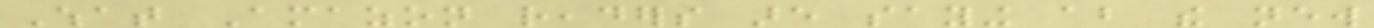What Amazon readers are saying about the new
